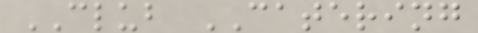CLUB CATERING
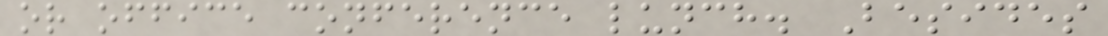or office conference lunch. Besides
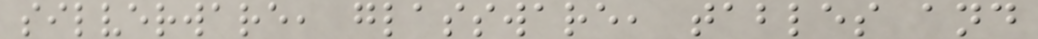silverware, glassware, tables and
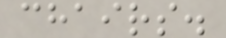chairs.
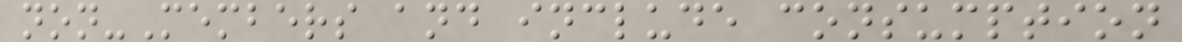non-Members and include consumption
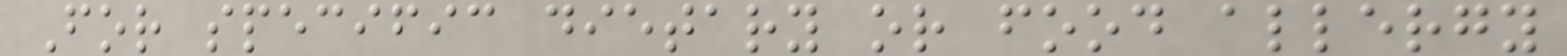For specific dietary or food allergy
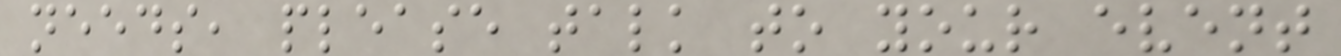needs, please talk to your event
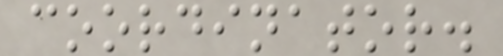coordinator.
